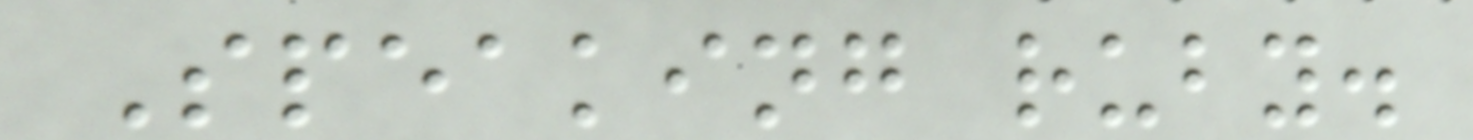Speaking ruby.
